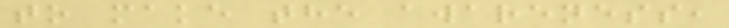to make the awareness,
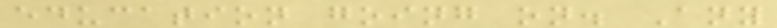education going on. Any
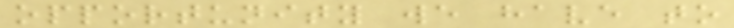opportunity we have to
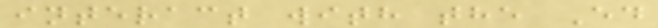interact with the Ed
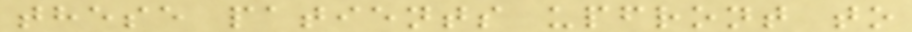these patients upfront to
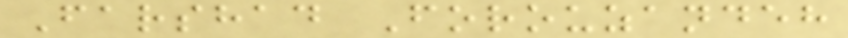Farshad Forouzandeh
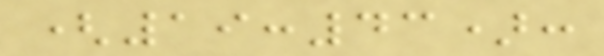(19:43):
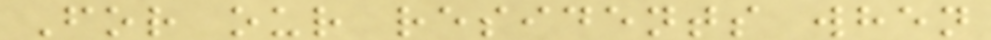For our residents when
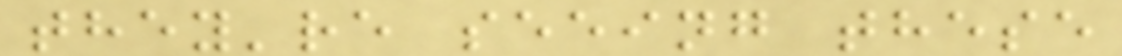they're seeing these
